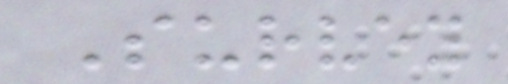Survey
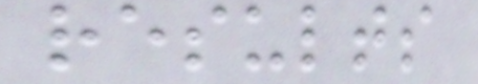results
